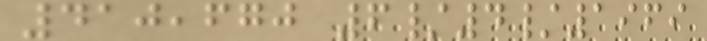410,670 6/4/1969
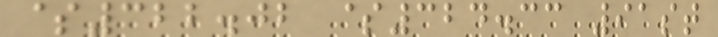$322.02 $324.33 91st
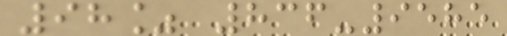98% 836-9585
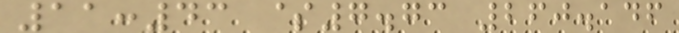11:43 $7.73 260.146
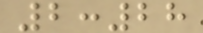2:28
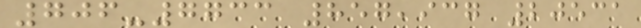706-7733 857,937 20531
